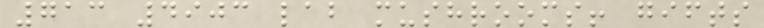713 4903 lab mushrooms! gifts
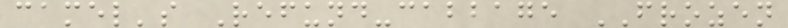camel's Refund-cabbage FROZEN
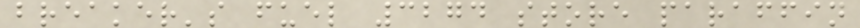breaker's fuel 3274 store paraffin
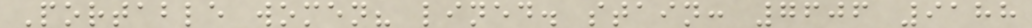Portable women? lined. stain: 7606 9188
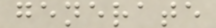generate
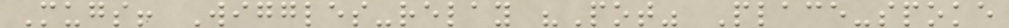Mugs! Wiggles-relay "Pot" Place-spoke
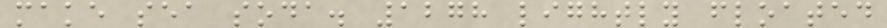make sea soda. 1278 lightly floated
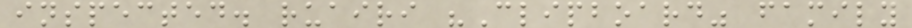inspected. ruairi "Clipboard" family
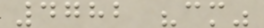4782 "cm"
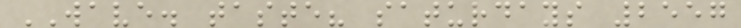WAVE. taste? saturdays 2557
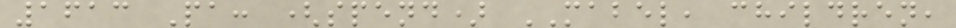1613 Pa: (spend) MABEL, children,
